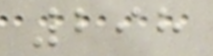298
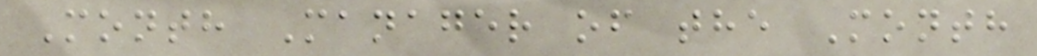Month Manager of the Month
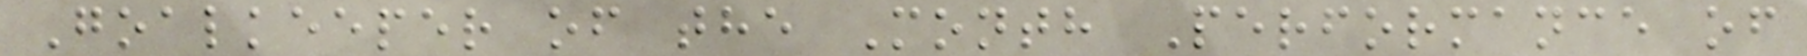Goalkeeper of the Month Performance of
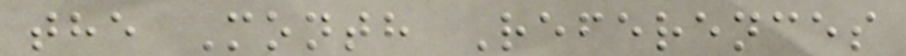the Month References
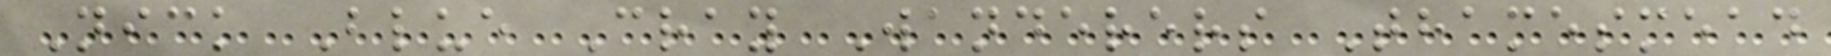Nick Blue Cray Wanderers Thamesmead
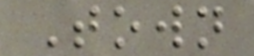Town
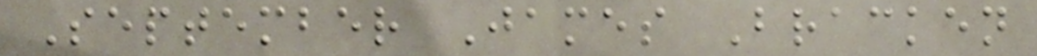September James Bracken
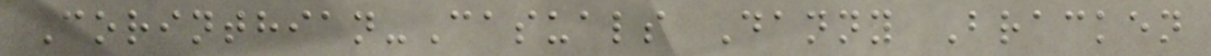Corinthian-Casuals Danny Bracken
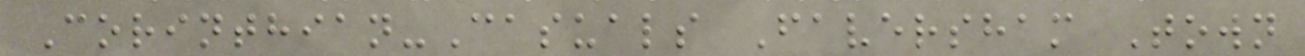Corinthian-Casuals Faversham Town
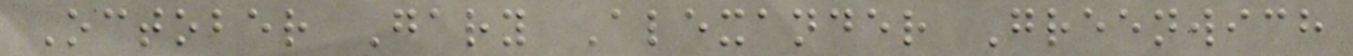October Gary Alexander Greenwich
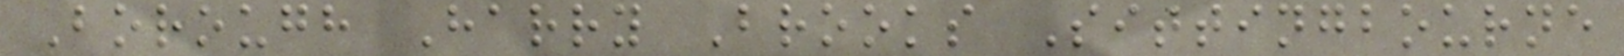Borough Harry Brooks Sittingbourne
